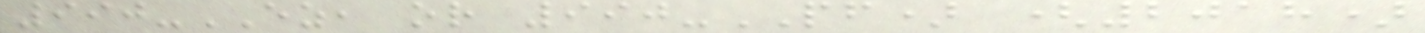990-EZ, or 990-PF) (2018)
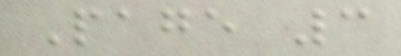Page 3
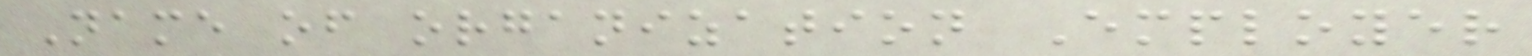Name of organization Employer
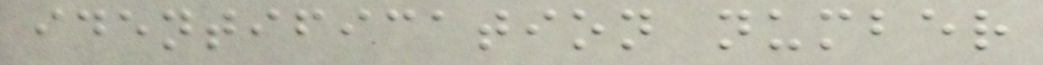identification number
